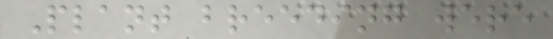Plant breeding were
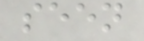seen
